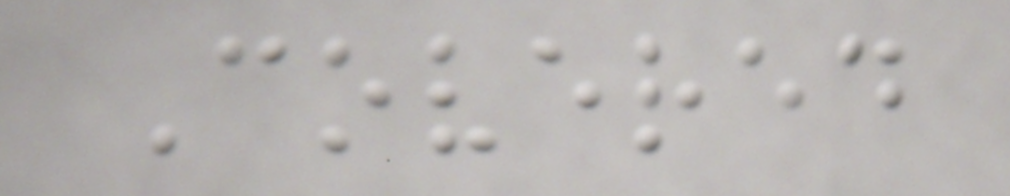Covered
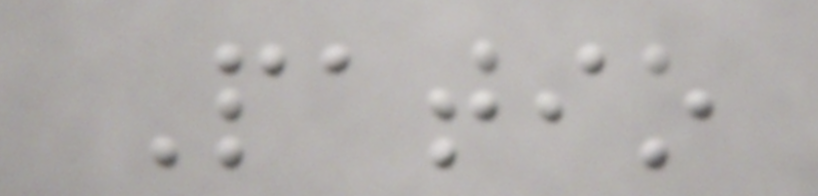Patio
